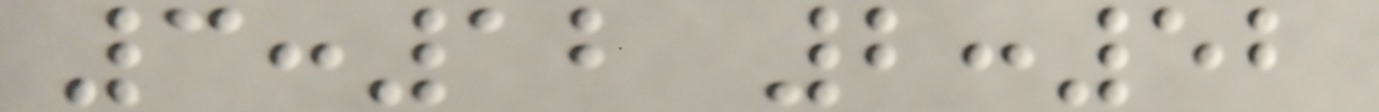3:12 2:52
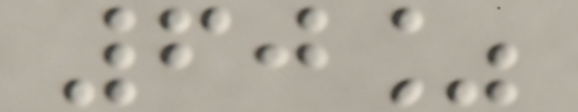60%
